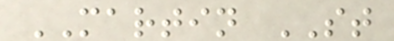MARTIN ST
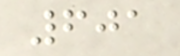601
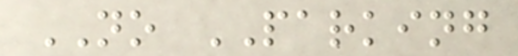NO PARKING
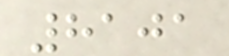8101
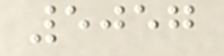5057
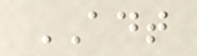ADT
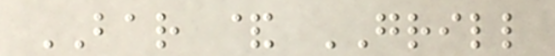BAR & GRILL
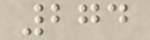274
